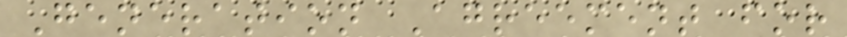Generation Agreement for
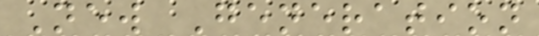New Generation
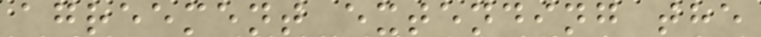agreement extending the
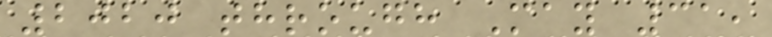2020 through May 31,
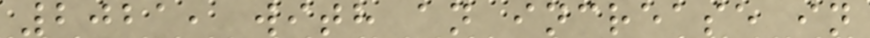2021, with an increase in
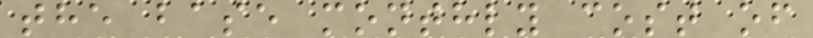the base monthly cost of
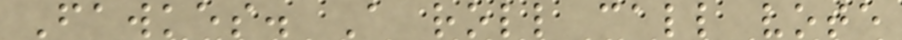Fawkes. A roll call vote
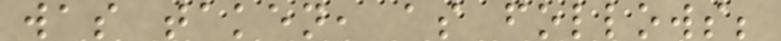was taken, as follows;
